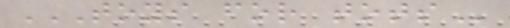TOYS FOR TOTS
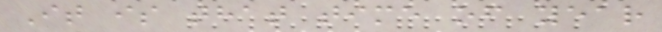It is that time of year
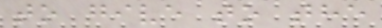to give to the
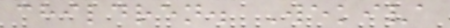children. Wekiva
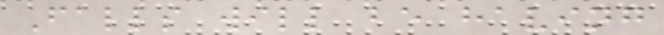Falls will be having
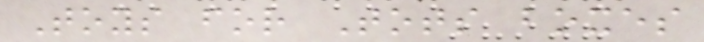Toys for Tots boxes
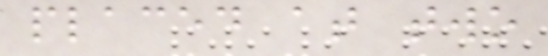placed at two
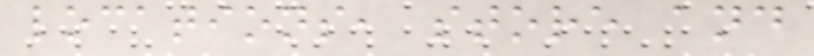locations, store and
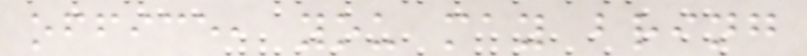office, you may bring
